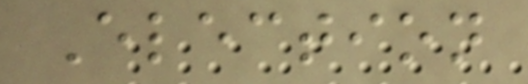Election
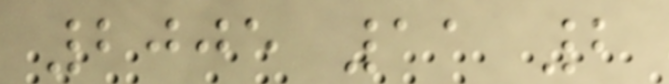2005 11 2
